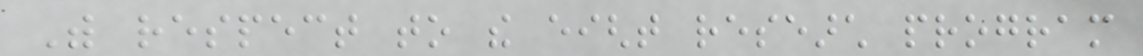With respect to the eight research program
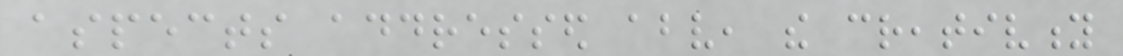aspects addressed above, the creativity
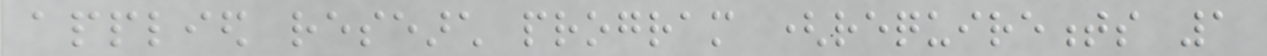applied research program (requirements 1
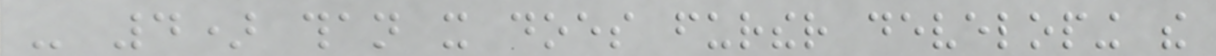- 4) than it does further developing the
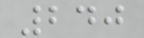240
